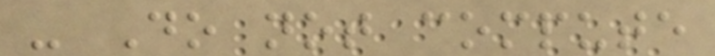- Do not compute
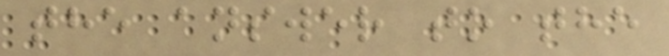the answer to the
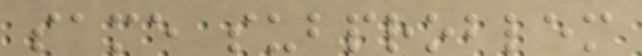same subproblem
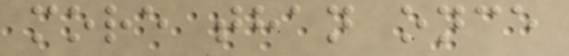more than once
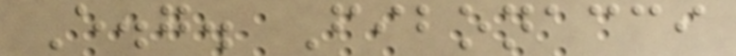E.g. Fibonacci
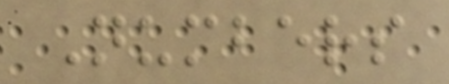Numbers
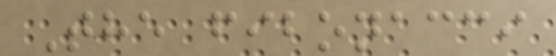The fibonacci
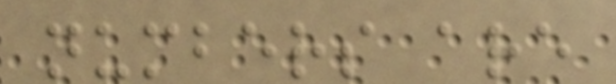numbers are
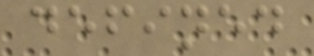defined
